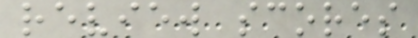review scores
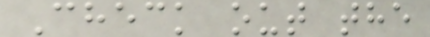Check out the
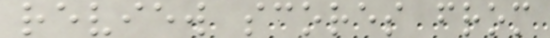review scores from
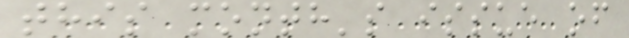this month's issue of
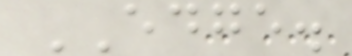EDGE.
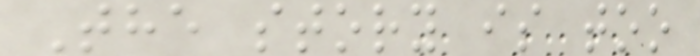The story is too
